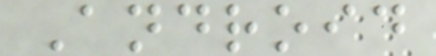Android
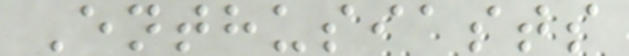Enthusiasts
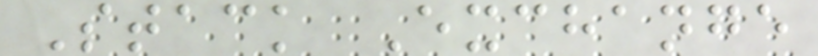Stack Exchange
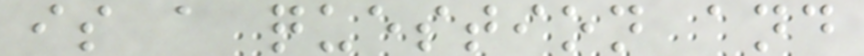is a question and
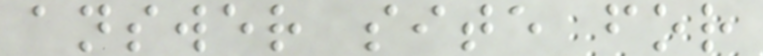answer site for
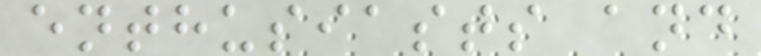enthusiasts and
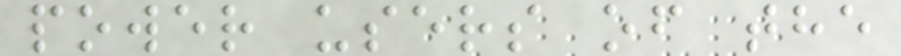power users of the
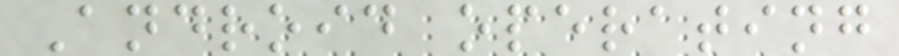Android operating
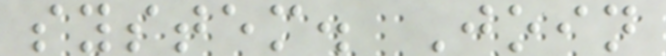system. Join
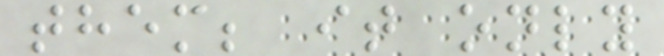them; it only
